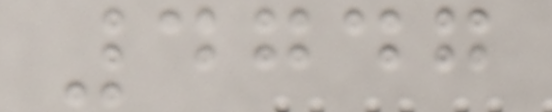4747
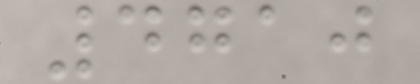4710
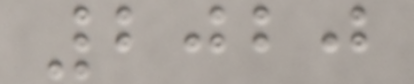2020
